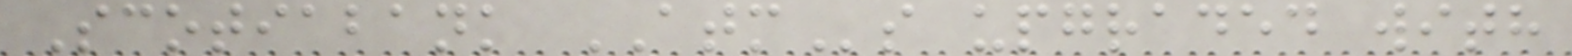Scotiabank ATMs upgraded with
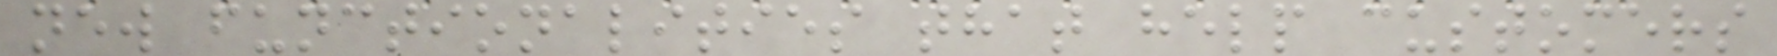new functionalities that help customers
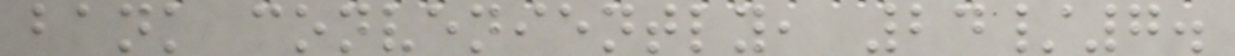bank conveniently, 24/7.
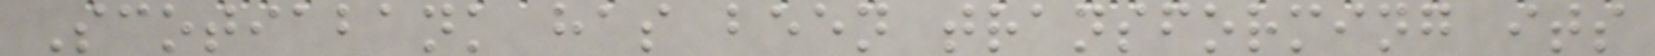Scotiabank has been transforming its
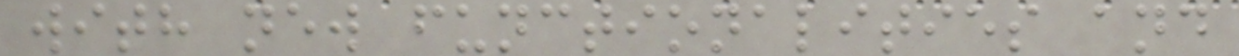with new functionalities and
